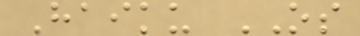Haiku OS
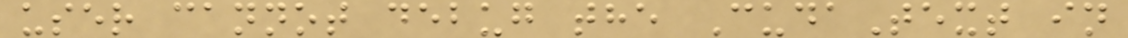user cannot debug the CudaText in
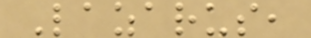Lazarus,
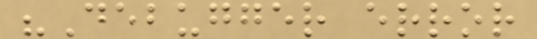"Debugger error
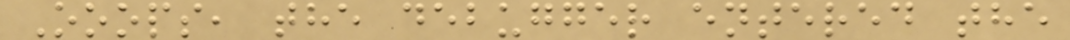Ooops, the debugger entered the
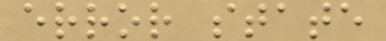error state
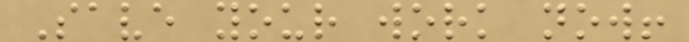Save your work now!
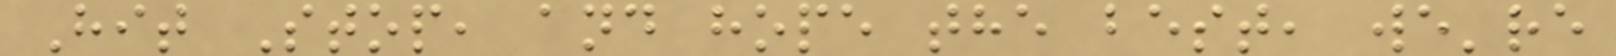Hit Stop, and hope the best, we're
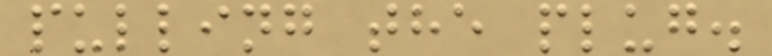pulling the plug.
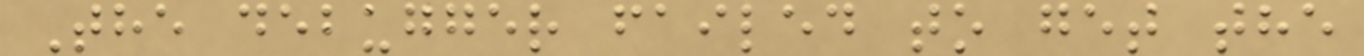The debugger failed to get the
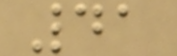41
